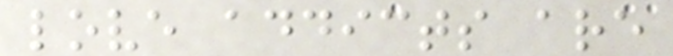love addicts are
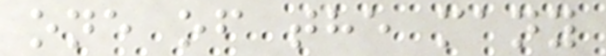one of the many
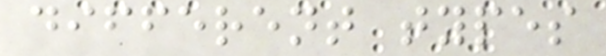different types
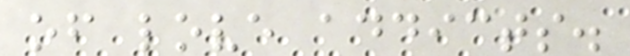of love addicts.
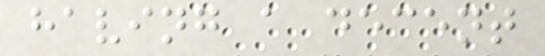having a decent
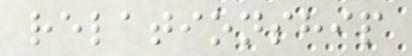relationship
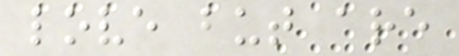love but are
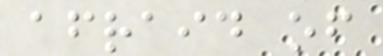afraid of
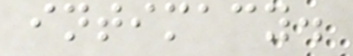intimacy.
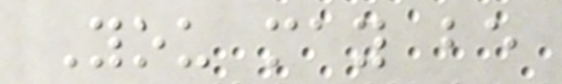You may be
